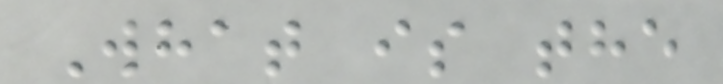What is the
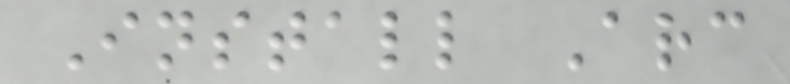Install Arc
